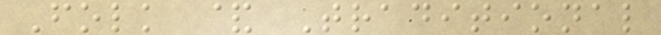Folk & Traditional
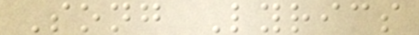Song Lyrics
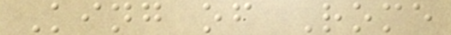King of Rome
